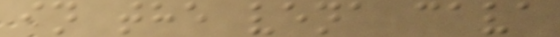in the vena cava
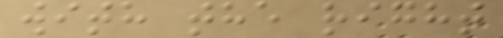with the right
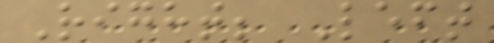Right; Left
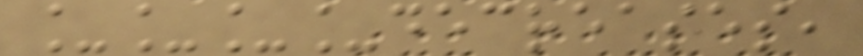____decreases,
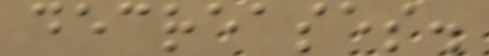decreases.
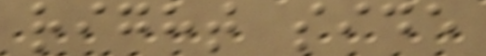right side
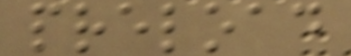preload
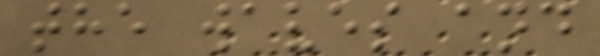the waves and
